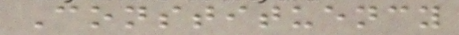Constituency
